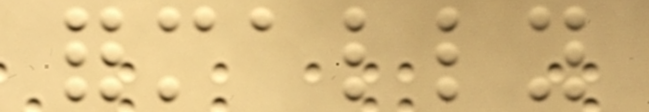formally
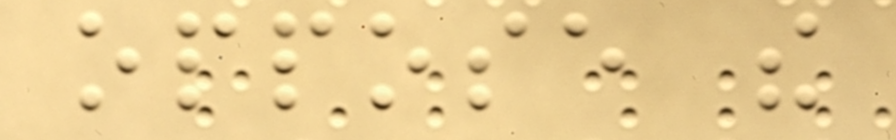oppose the
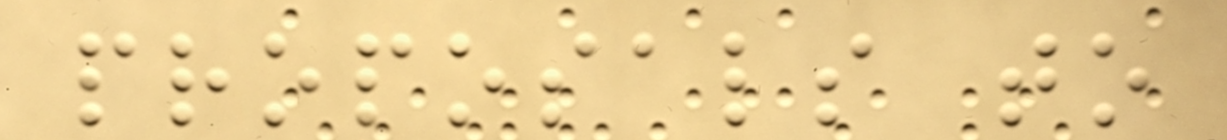proposals to
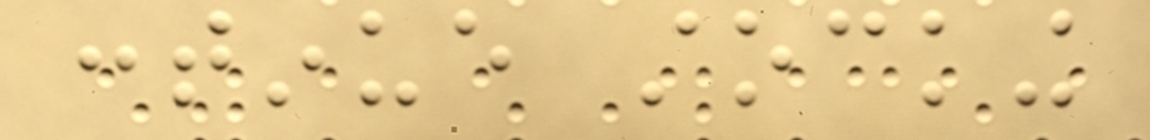continue stocking
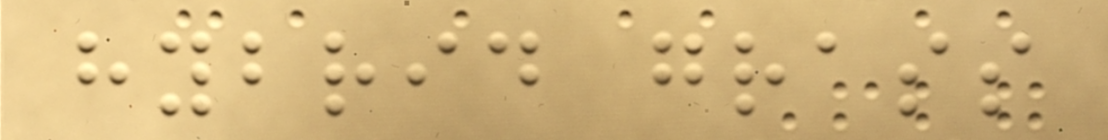hybrid grass
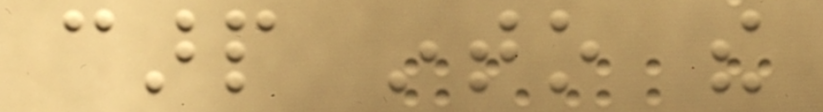carp into the
